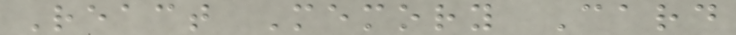React Memory Card
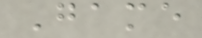Game
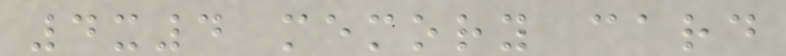4x4 memory card
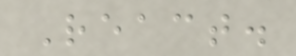React.
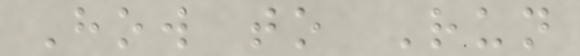How to Run
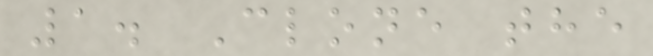1. Clone the
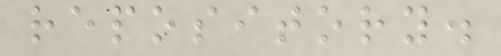repository.
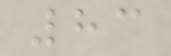83
